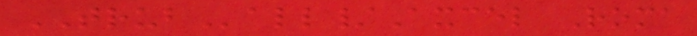TRUBall/Axcel Roma
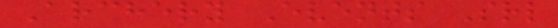Archery Events Srl
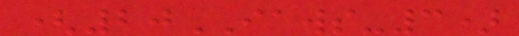(20IAWS-3)
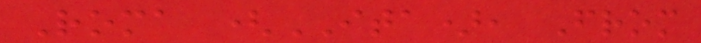Roma (ITA), From
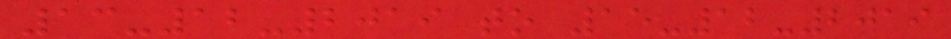13-12-2019 to 15-12-2019
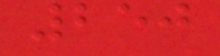250
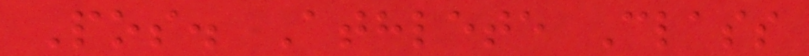Pos. Athlete Class
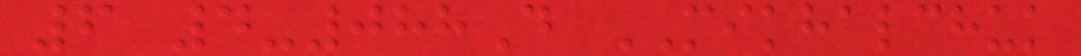6 4-088D MIKHALCHUK
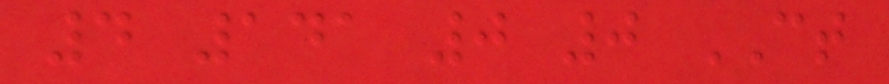4 141 0 0 CT
